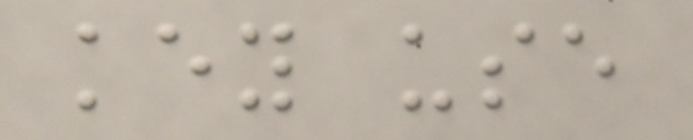key use
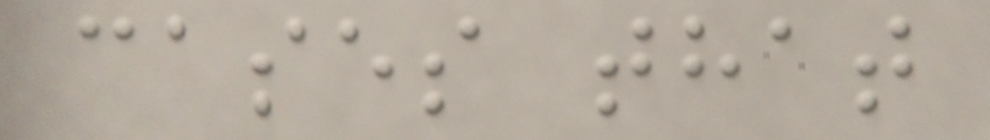cases that
